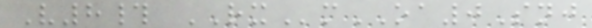V8# RXmOA0Snj
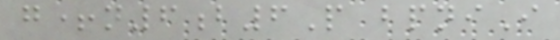g+n6b6P bpniI
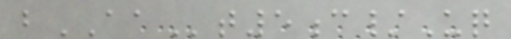bAAt5c/Uq
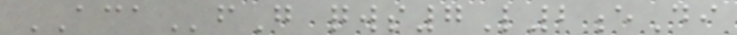ACAfG qws7L2eDi
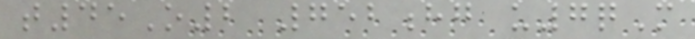t45O2 752hg u7qM
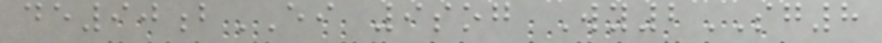de90bEI 9sog Wy2SG8
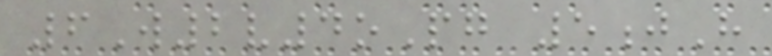6W2v4oPg 5jH
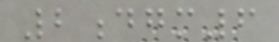2dgm6
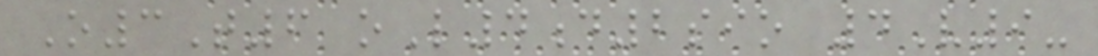O3T6 oL4d2sio 4V9-
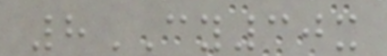8CY30x
